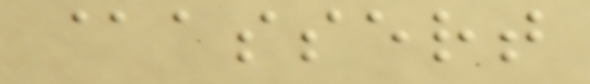@assert
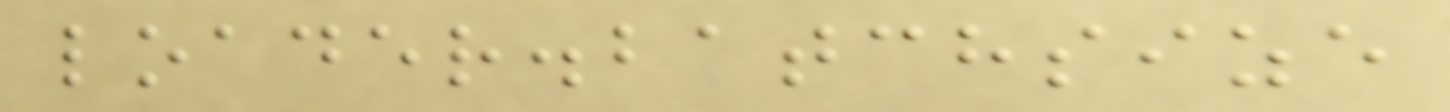loader.batchsize
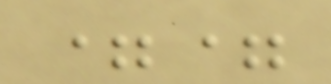==
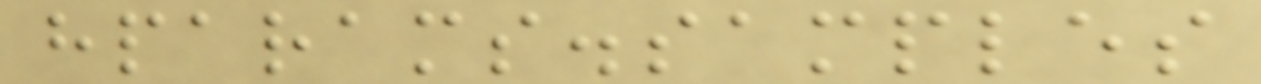hparams.samples
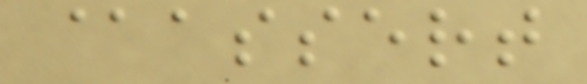@assert
